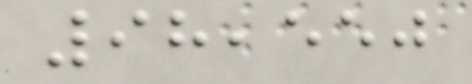98,550
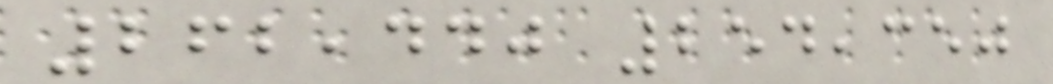262,440 254,350
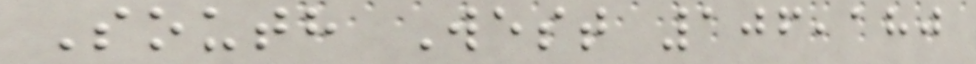South West 106,180
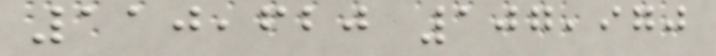110,620 107,970
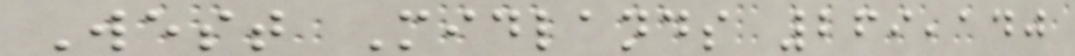West Midlands 269,140
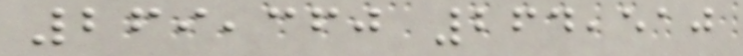269,360 264,510
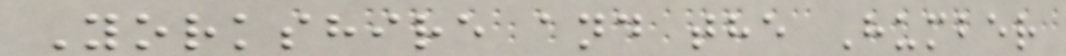Yorkshire and the Humber
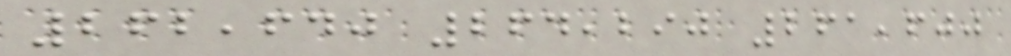262,640 264,290 261,600
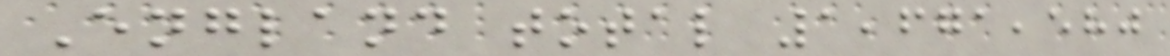England total 1,671,580
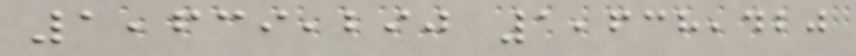1,639,290 1,638,420
